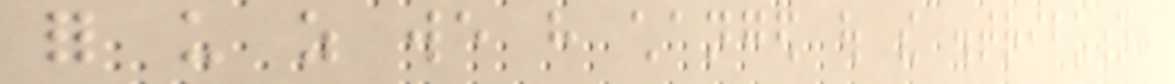for us as we have changed out the distribution
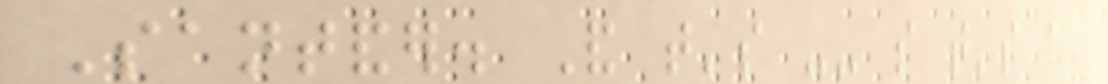Santander. And that's -- so that's a
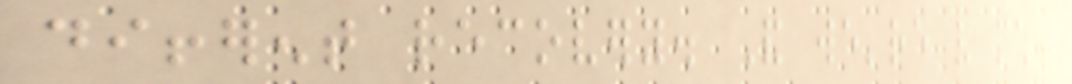different recovery. And we're very much
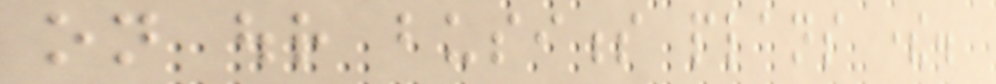on our business plans there.
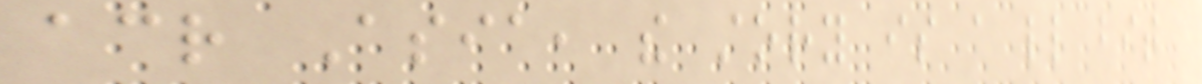across Asia, the story is a little bit
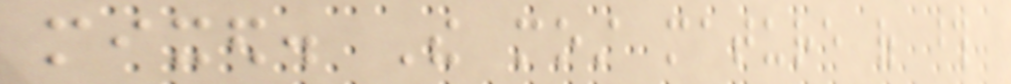mixed. The most mature of those
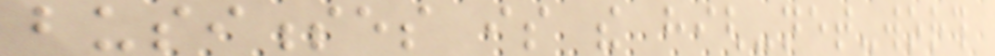businesses is the high-net-worth
